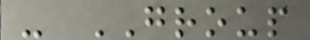- GROUP
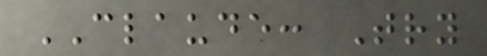CLAUDE: Try
